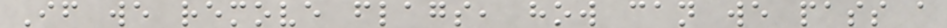If we remove flags, how can we pass a
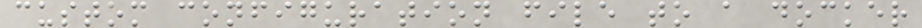custom configuration file to a docker
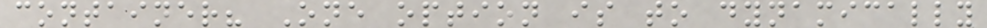container? One option is to dynamically
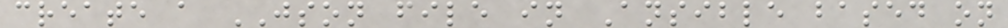create a JSON file in Ansible based on
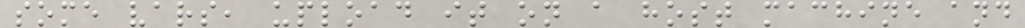some vars, upload it on a host machine and
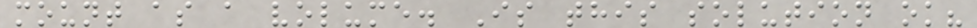mount as a volume. Is this solution ok?
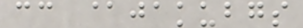cc @jakubgs
